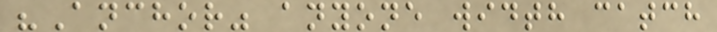"Anchor" anyone width catch
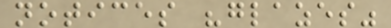notices "glazes"
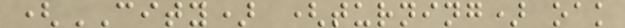(CITY) (turning) oak
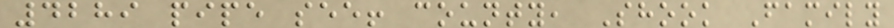4289 pipe see! county, Shook Family
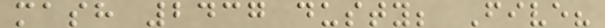mash 2437 dusty; Five?
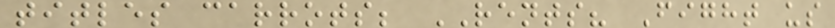titles carrots; RENTS? Fight us
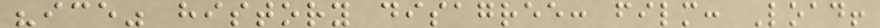"ice" history disagree: film: Load!
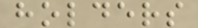holders
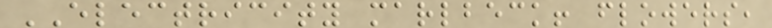ELECTRICITY marlbeck! flowers,
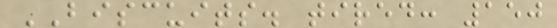BISCUITS. tired: 150
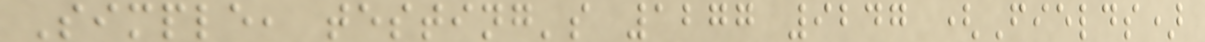Simple, testing's 1277 9247 (Fields)
